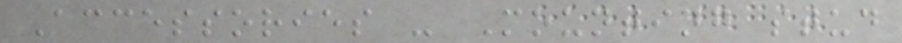Accessories - Mounting stud
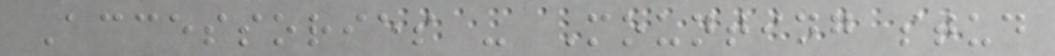Accessories - Mounting stud
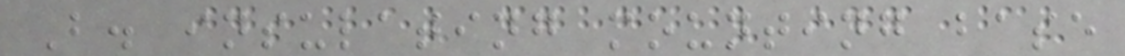B. insulating mounting base
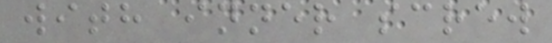with inner screw
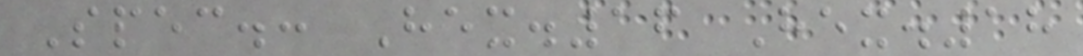Spec.: Hex.16 Hex.18
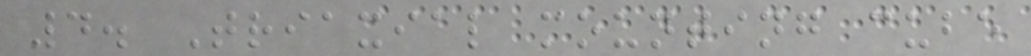4. Triaxial mounting cube
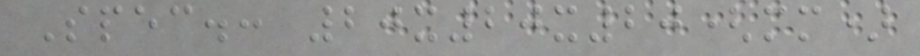Spec.: 20x20x20(mm)
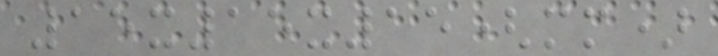15x15x15(mm)
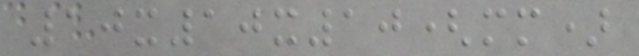10x10x10(mm)
